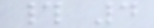# 4
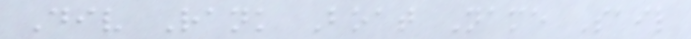Div Rank Boat Name Sail
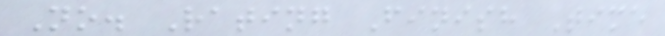No. Rating Finish Time
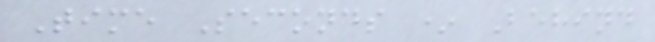Time Seconds * Behind
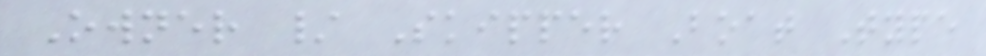Owner / Skipper Boat Type
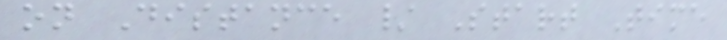on Distance / Start Time
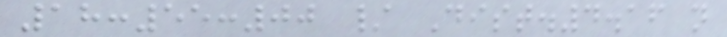18:55:00 / Dist.4.16 n
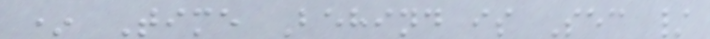* Time Behind is Sec /
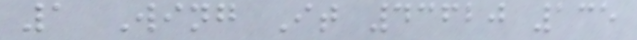1 Wing It 43620 135
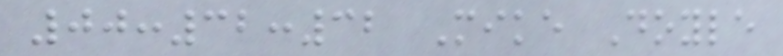00:32:32 Mike Doyle
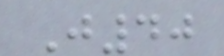J40
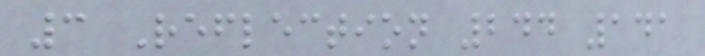3 Reflection 244 141
